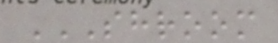SHROOM
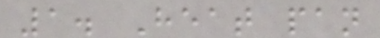1. Heat pan
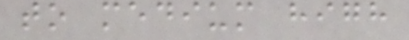to medium high
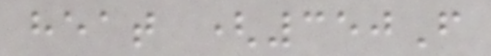heat (350F
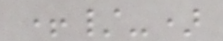+/-)
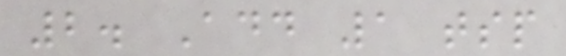2. Add 1 tsp
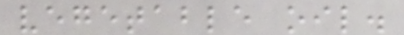vegetable oil.
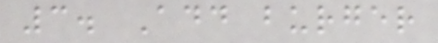3. Add burger
